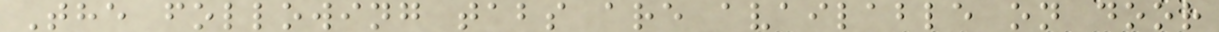The following tabs are available on door
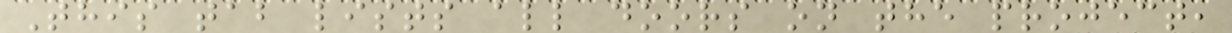This tab lists all doors on the project,
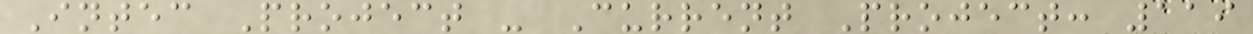Intec Project - Current Project: 119
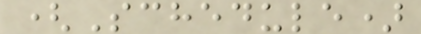(Schedule)
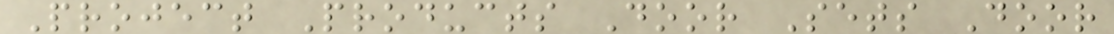Project Products Door Sets Door
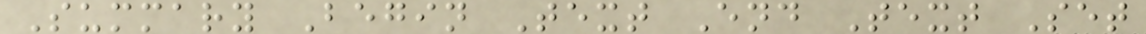Summary Begin Text End Text Set
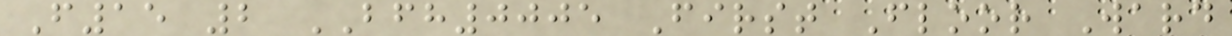F15 2 BFH0005 First Floor Ward
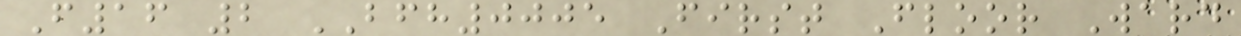F16 2 BFH0005 First Floor Ward
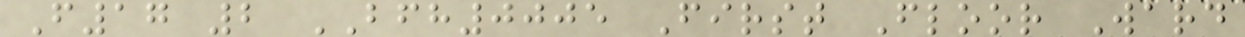F17 2 BFH0005 First Floor Ward
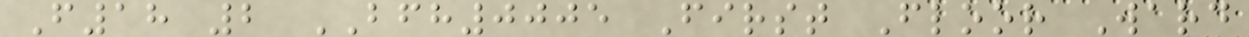F18 2 BFH0005 First Floor Ward
